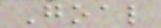Goal
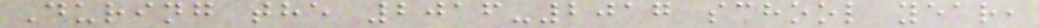During the 2016-2017 school year,
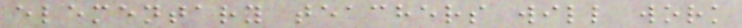elementary teachers will work
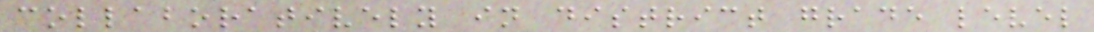collaboratively in district grade level
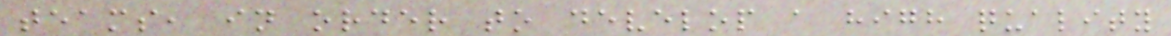teams, in order to develop a high quality
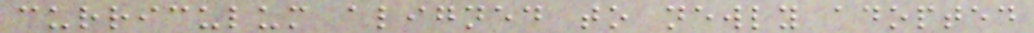curriculum aligned to newly adopted
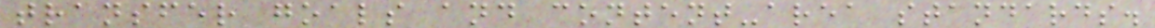transfer goals and content-area standards.
